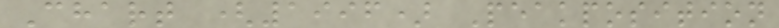Chart (1996) Peakposition
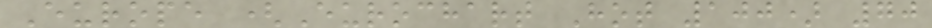Europe (Eurochart Hot 100) 70
